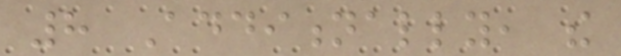8 Additionally, the
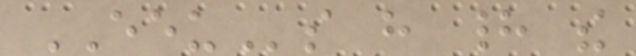EEUs have had the
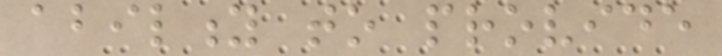ability to provide
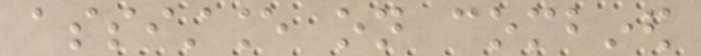assistance on combined
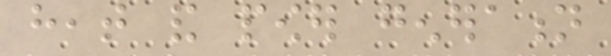heat and power generation
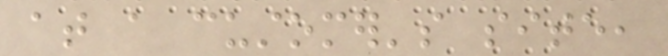at a customer's site,
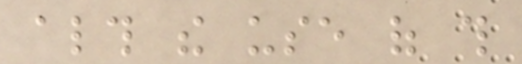although the use of this
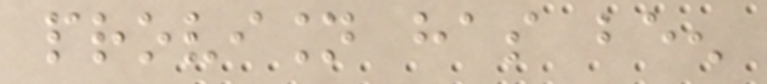provision has been
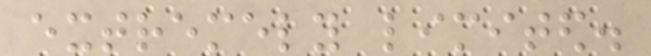extremely limited.
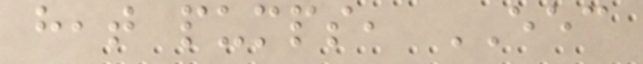heat pumps, EEC
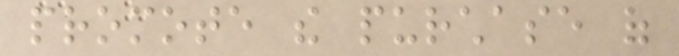promote the purchase of
